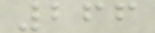266
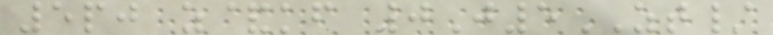5pj z&kf 0J5ZT/
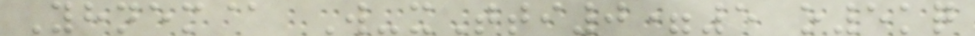Yhnem@ W-xTti0=5 o5kq
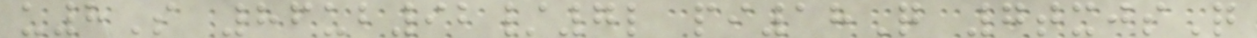u8S 86ub92/7l pi18Q 7txjsQ
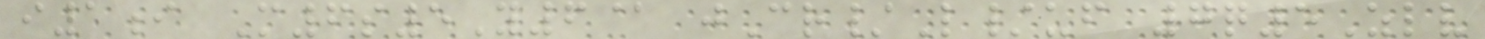i1i M6s5Y6@ jCr/L/uf 7q5Zlv
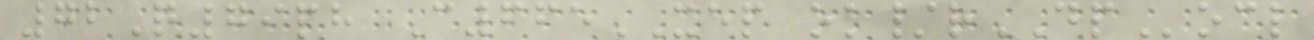72Q79ph C665XEP ok/rDPocl
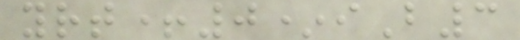yrt+0*iB3
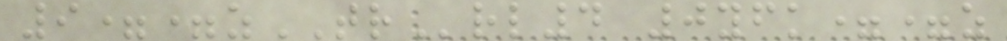9==zTRrl4 0yfk==z
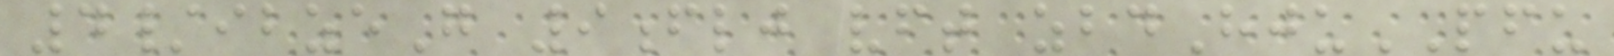4/ibzeG 9flj vft zbdHjuPFU
